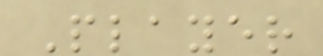Player
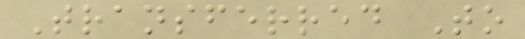Transferred To
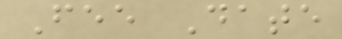Fee Date
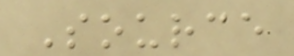Source
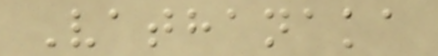Vathanaka
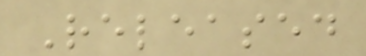Released
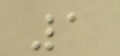1
